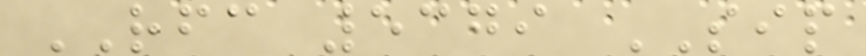RFC 5379 SIP
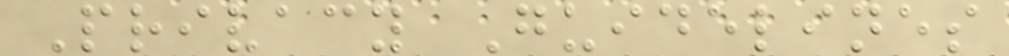Privacy Guidelines
